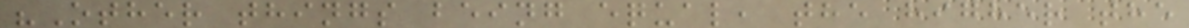"Other things being equal, the higher the
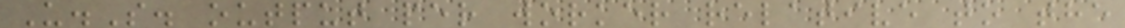U.S. output per worker relative to the
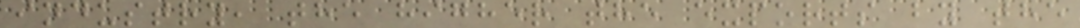industry, the higher the exports by the
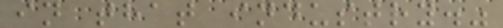in that industry."
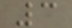3
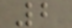2
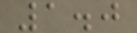1.0
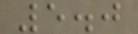5.0
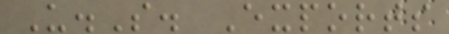U.S. Exports
